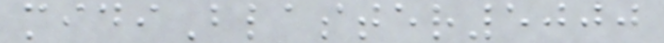midiBlaster5000
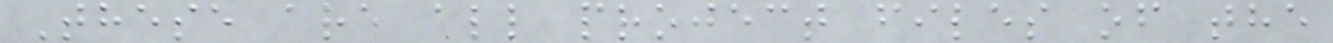These are all project files of the
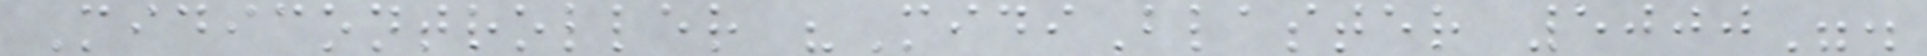Midicontroller "MidiBlaster 5000".
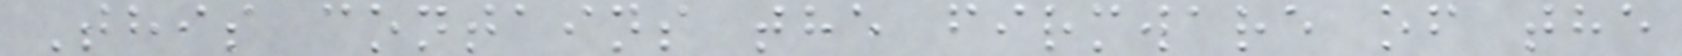This contains the firmware of the
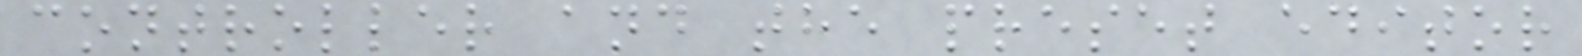controller and the preset editor
